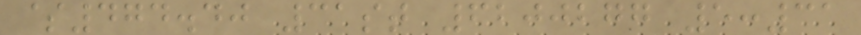$474.40 31st 6200277 5:31
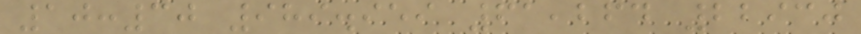10:30 989.959 61,264 22930
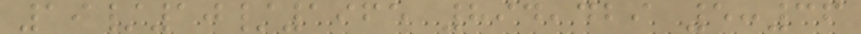19/10/1965 894,429 5:36
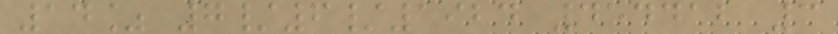14% 7/6/1924 454412 3
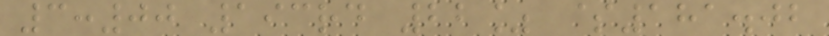3:00 193rd 22% $181.02
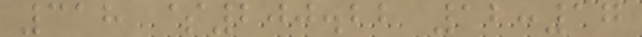318 $200.22 12:17
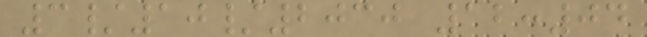3/10/2030 12:04
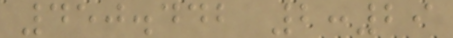450.442 2:29
